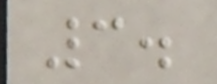3.
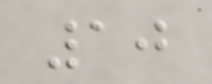10
